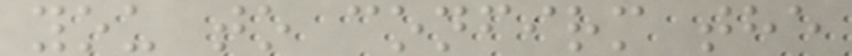you to confirm the
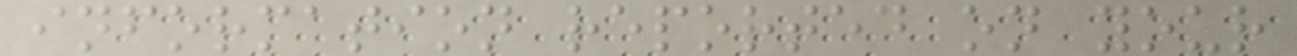information reported on your
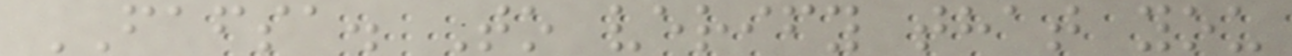FAFSA. To verify that you
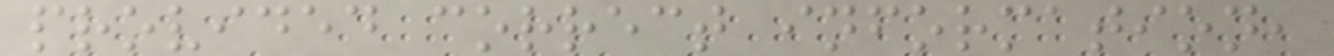provided correct information,
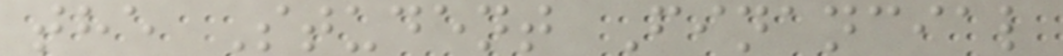the Student Financial
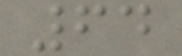64
